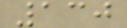130
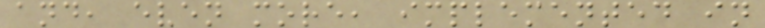and, even more, implemented in
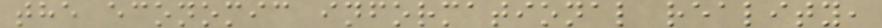the economic informational reality,
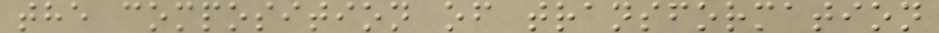the composition of transformation
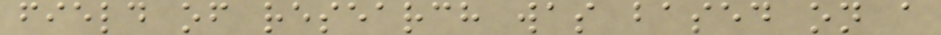field of research was based on a
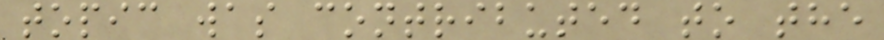topic was contributed to the
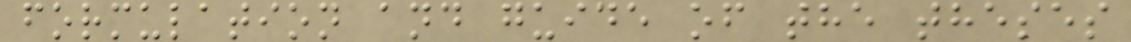formulation and guide of the theses
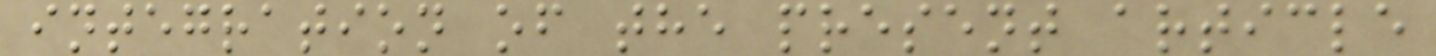integration of the present article
